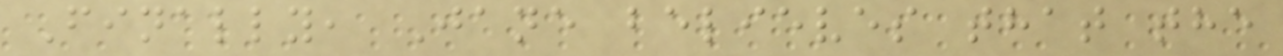Finally, Jane believes that the
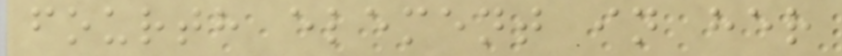fourth element in her
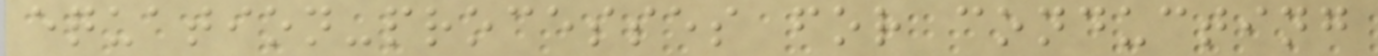equation-processes for conducting
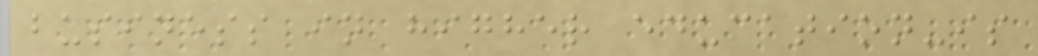business in higher education-is
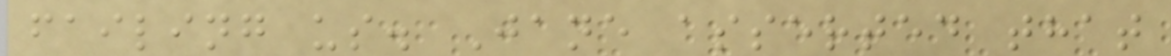failing us. Jane asserted that
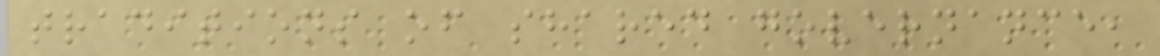traditions of shared governance,
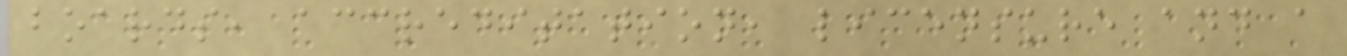boards, accreditation, licensure and a
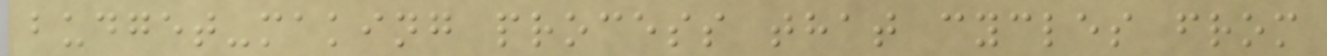budget-making process that cycles from
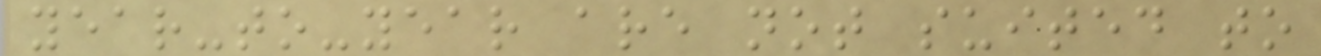year-to-year are not suited to
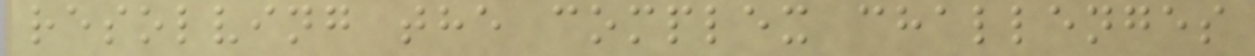resolving the complex challenges
